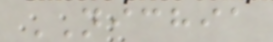NICHIA
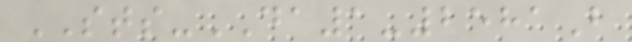STS-DA1-2581B
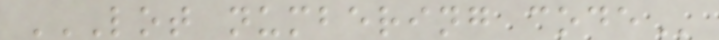LOT NUMBERING CODE
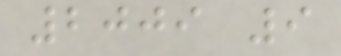2009 9
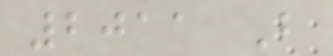2011 B
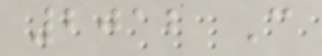2012 C
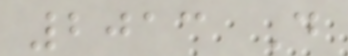2013 D
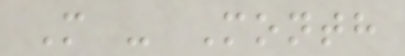M - Month
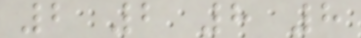2 2 8 8
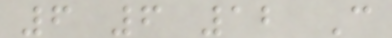6 6 12 C
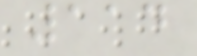114
